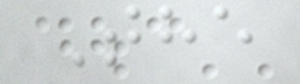The
